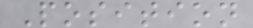Position
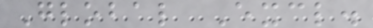Global Excl.
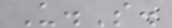U.S.
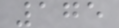175
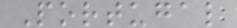Portugal
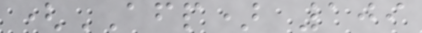(AFP) 109
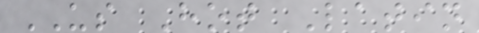US Hot Latin
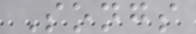Songs
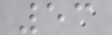53
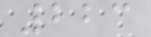223
